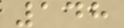148
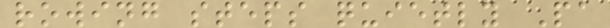rowing steps quietly Pa
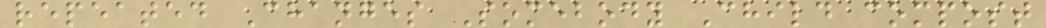repeated Changes Somebody Child compost
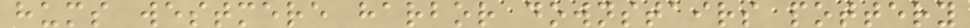hums westmere harbor downstairs pottery
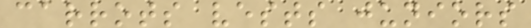carrots vests juniors
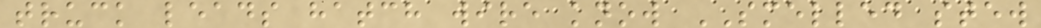truck leads hatch wire know SMELLED stew
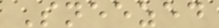Sneezed
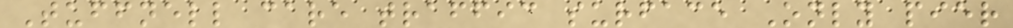Tuffnell care traffic surface Only pier
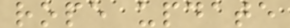rope update
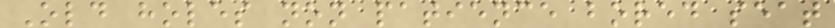Old holes non patience bored seat
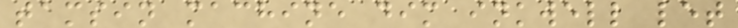tamsin machine dim inkwell let
